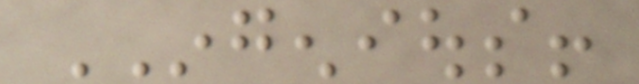INGENIOUS!
